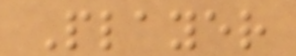Player
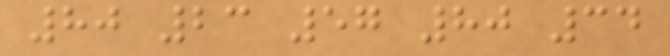80 23 57 80 34
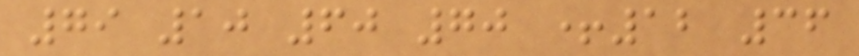79 10 60 70 +12 36
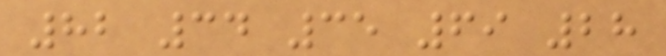82 34 35 69 28
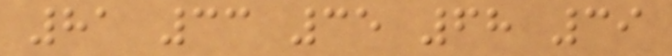81 33 35 68 39
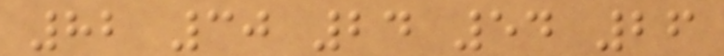82 30 24 54 26
